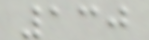130
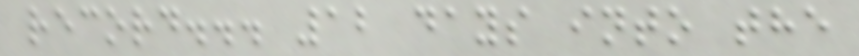record... 12 days into the
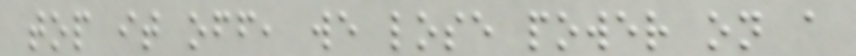top it off, we lose power on a
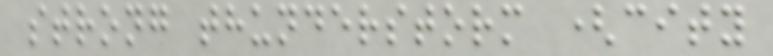strong thunderstorm (city
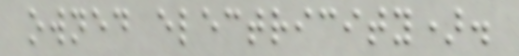owned electricity).
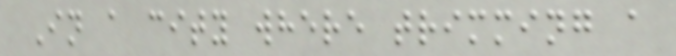In a city where trimming a
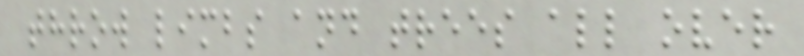throw limbs and trees all over
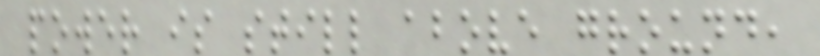power is still above ground,
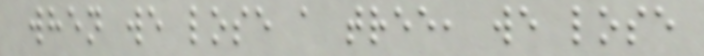when we lose a tree, we lose
